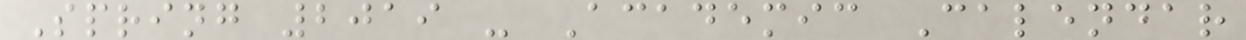Spring 2019 - Academic Calendar
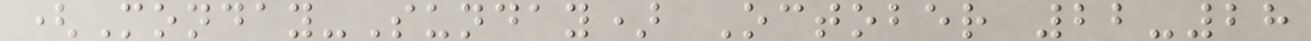(Monday-Sunday) October 22-28
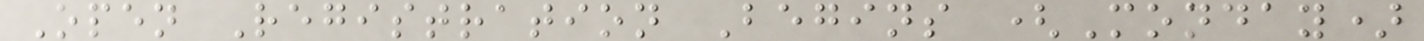Open Registration Begins (Monday)
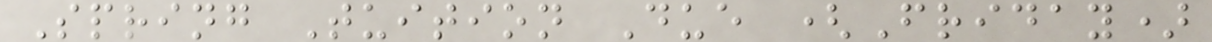Spring Tuition Due (Friday)
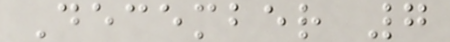December 7
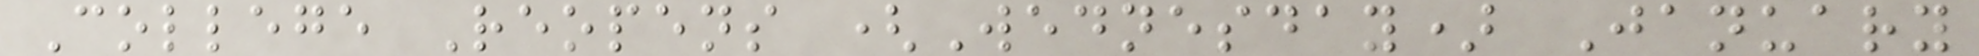College Reopens (Wednesday) January
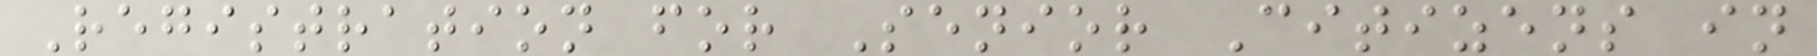Registration for Senior Citizens in
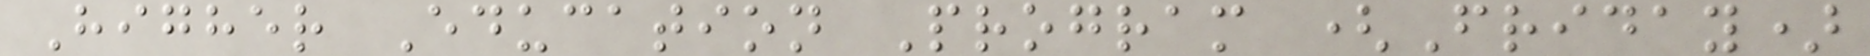Higher Education Program (Friday)
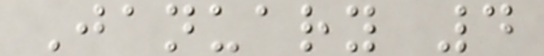January 4
